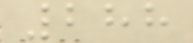288
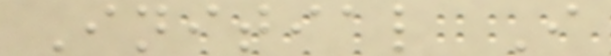Initial I
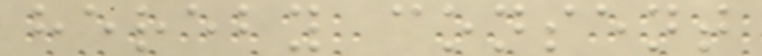hereby consent
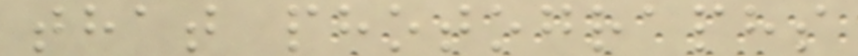that photographs
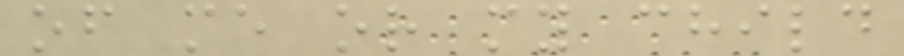of me or my child
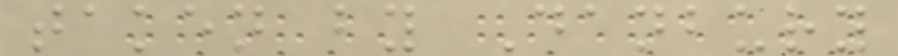taken by Danbury
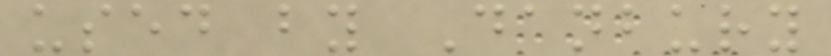used by Danbury
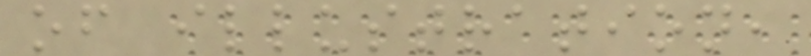of illustration,
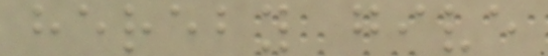hereby give
